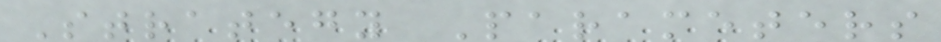Strategy Parameters
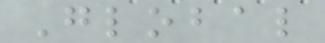Global
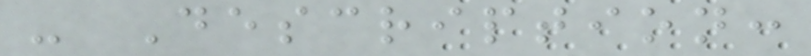- Description:
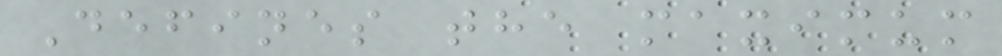Defines the maximum
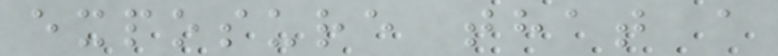exposure that a
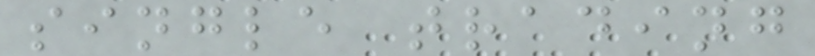single trading
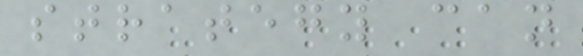strategy can
